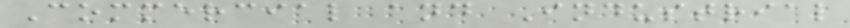Commercial and Industrial
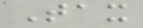Tax
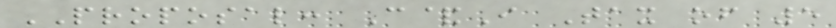PROPOSAL: C&I Tax of 5
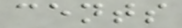cents
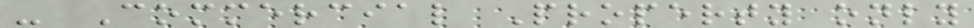- Commercial Property only
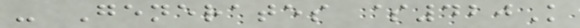- Generates $420K
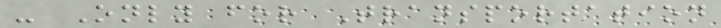- Only for Transportation
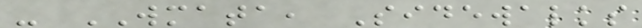- WMATA, Sidewalks
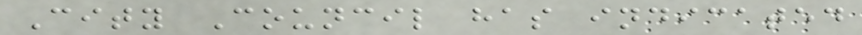City Council has indicated
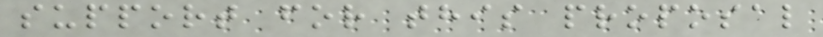support for this proposal
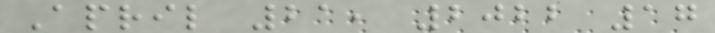April 21, 2022 17
